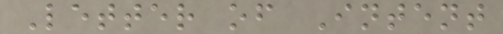Letter of Intent
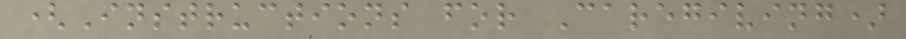(Instructions for Caregiving)
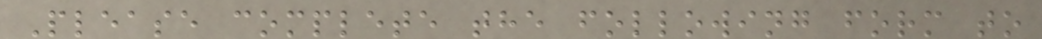Please complete the following form to
